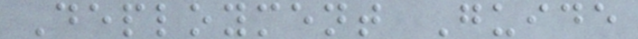Deployment Guide
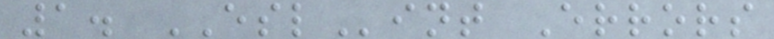1. ESLint Errors
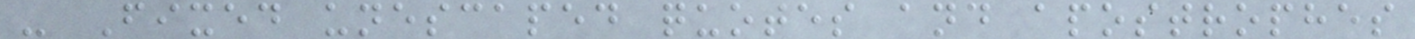- Fixed unescaped quotes and apostrophes
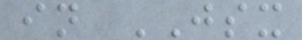in JSX
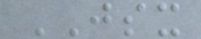JSX
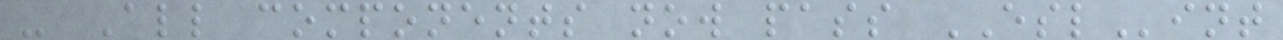- All components now pass ESLint
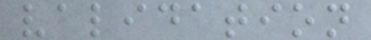validation
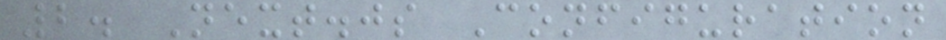2. Next.js Configuration
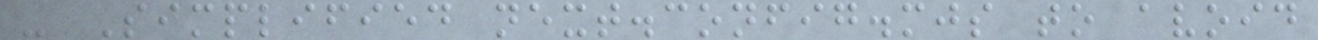- Simplified next.config.mjs to avoid
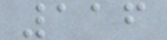116
